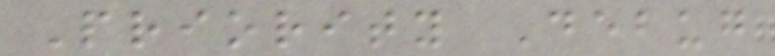Priority Debug
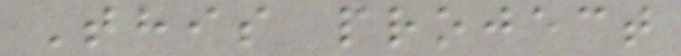This project
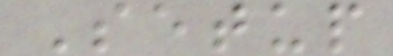Setup
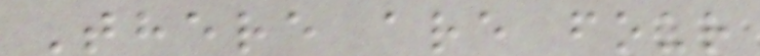There are four
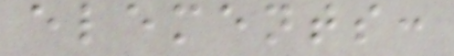elements:
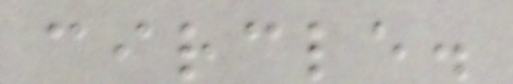circle.
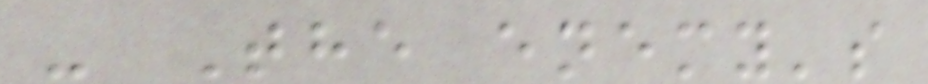- The enemy's
